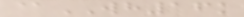@WH16k
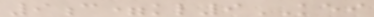9c=kl9KEI
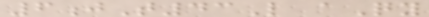6jT43L aQy
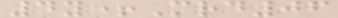4y+Mrd06
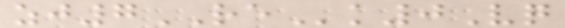zj7REk0Vq
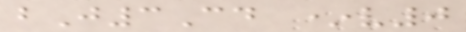bJ3Cd *v0
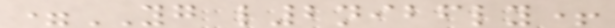=YG l2nibfly+
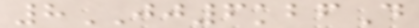8JJ6kbfD
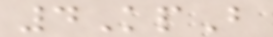4KpB
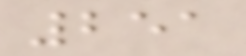251
